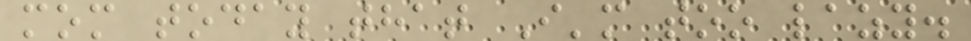mom today that I'm too lazy.
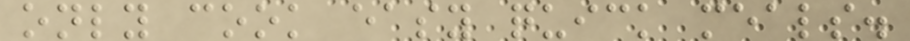only cook easy quick meals.
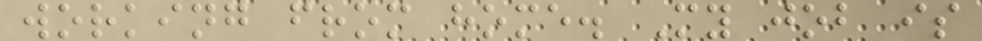working from home. My job is
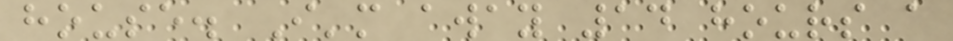house. I'm away 14 hours a
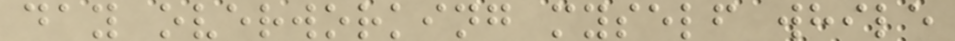day overworking myself while
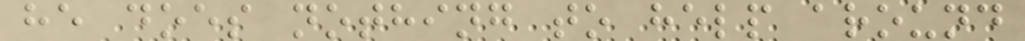he does nothing to help around
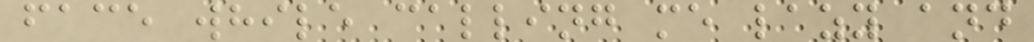face while calling me lazy and
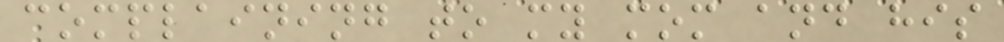complaining to my mom and his
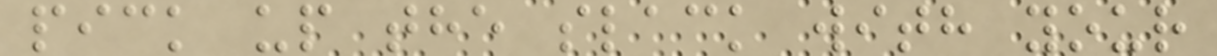pick up the slack with your
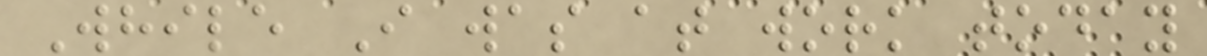While I was at work today
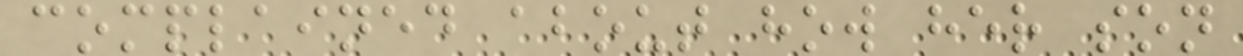complained about how her son
